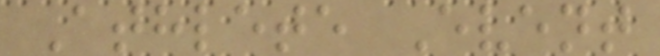Athlete Event
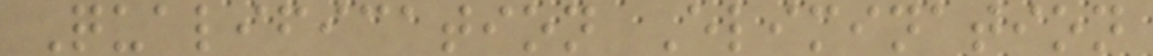Qualification Elimination
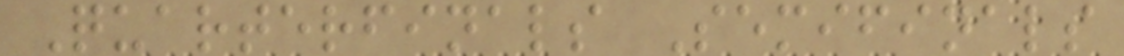Quarterfinals Semifinals
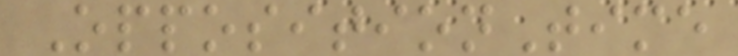OppositionTime
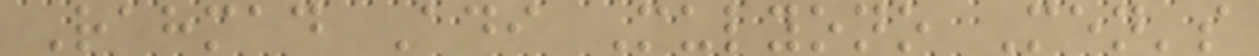Rahmad Adi Mulyono Men's
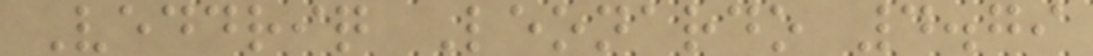Veddriq Leonardo 4.79
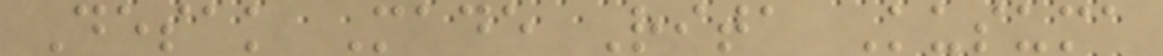Desak Made Rita Kusuma
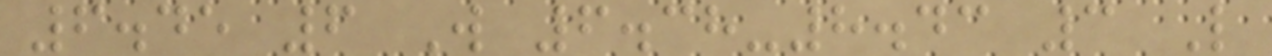6.45 6 W 6.38-8.43 3 L
